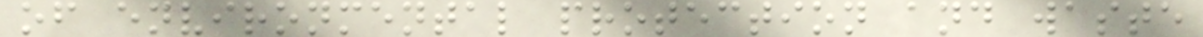of environmental protection and waste
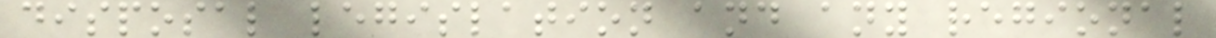disposal legislation and any regional
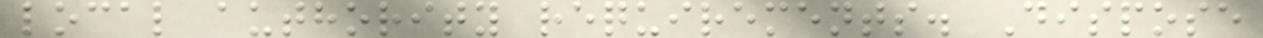local authority requirements. Dispose
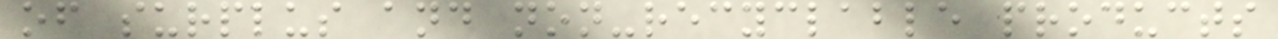of surplus and non-recyclable products
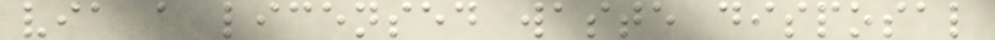via a licensed waste disposal
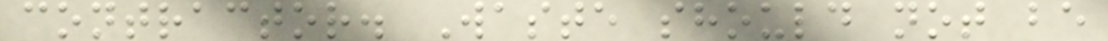contractor. Waste should not be
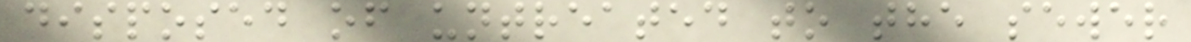disposed of untreated to the sewer
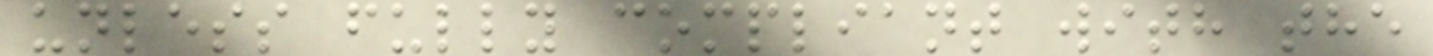unless fully compliant with the
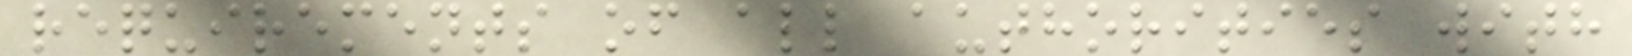requirements of all authorities with
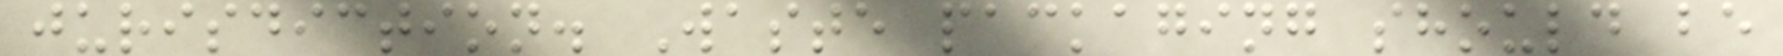jurisdiction. Waste packaging should be
